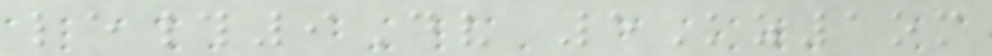le#9Dv 5Kz1om
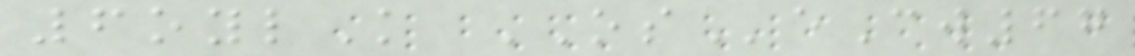6oylK OSeCw67
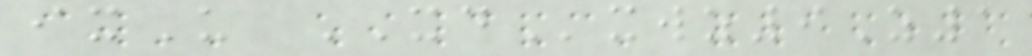ixU XDxwz9Z1
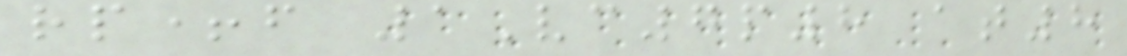rp+f 1Vc7p8 at8
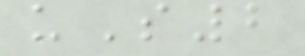uS2
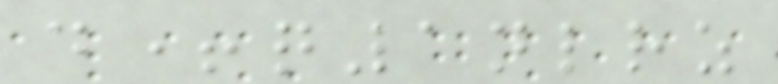d+q1nlrz
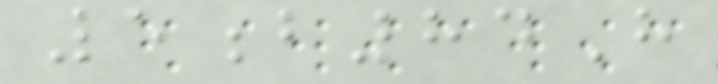5b84H
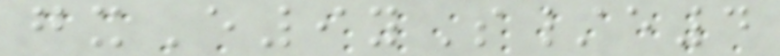gxE9yS/e4
